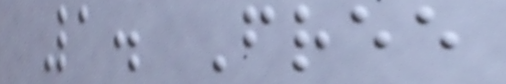1. Free
